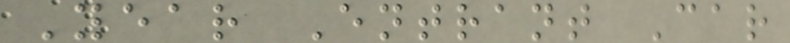Year Entrant Car
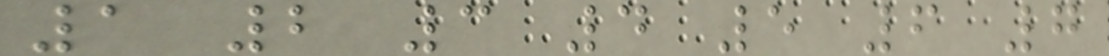1 2 3 4 5 6 7
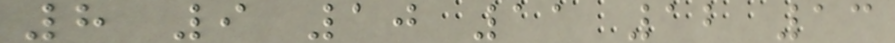8 9 10 11 12 13
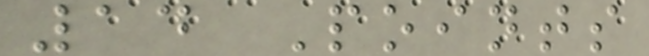14 Points
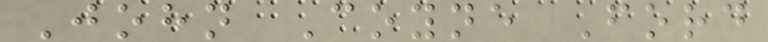John Coyne Ford
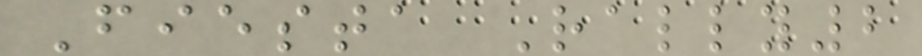Fiesta Rally2
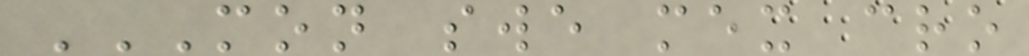MON SWE MEX CRO
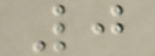0
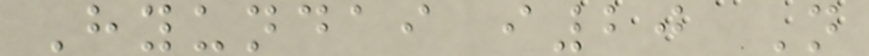Hyundai i20 N
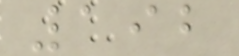192
